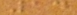14
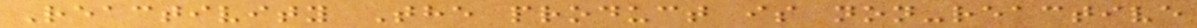Reactivity The product is non-reactive
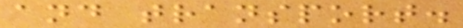and transport.
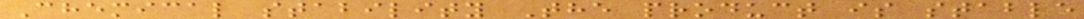Chemical stability The product is stable
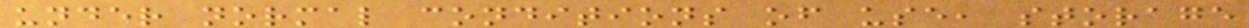under normal conditions of use, storage
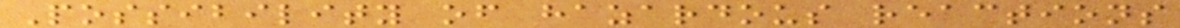Possibility of hazardous reactions
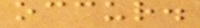occur.
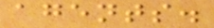agents.
